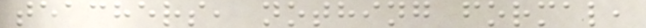teachers, nothing formal,
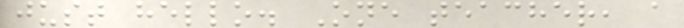just hello. One teacher, a
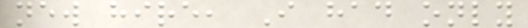new hire, I had only
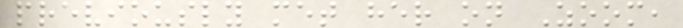previously met her on Zoom,
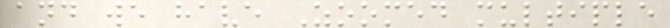and we have Zoomed multiple
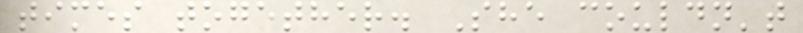times together. She couldn't
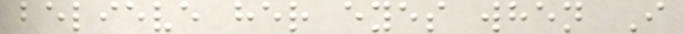believe her eyes when I
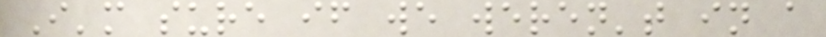I'm sure if we weren't in a
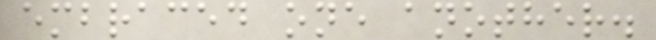embraced one another.
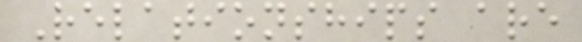Relationships are
